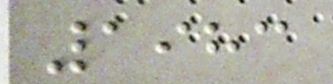1983
